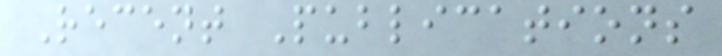Recent Publications
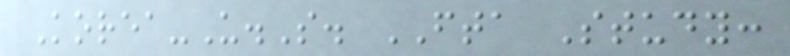Korea-U.S. FTA Study:
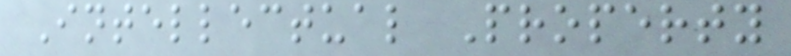Intellectual Property
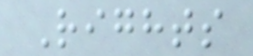Rights
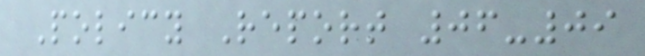Policy Report 06-09
